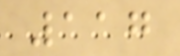117
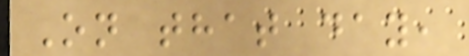On that day,
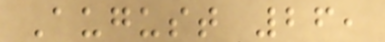August 26,
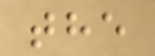the
